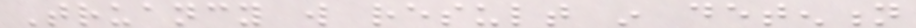Truancy will result in detention
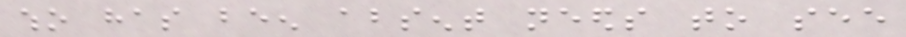who has been absent needs to see
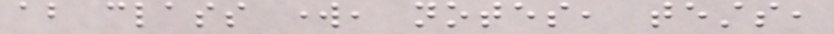about class work, notes, tests,
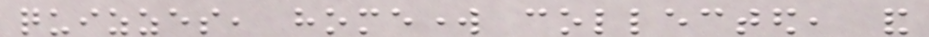quizzes, homework collected, and
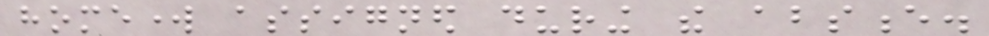homework assigned during the absence.
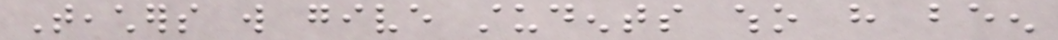Teachers will give students who have been
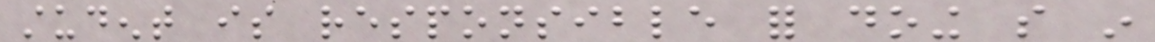student is responsible for doing so in
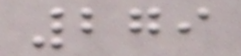279
